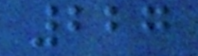227
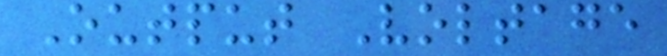Output Voltage
